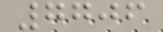7706
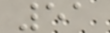51
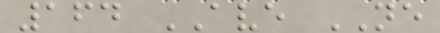164 AVE NE
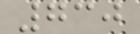730
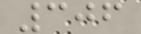306
